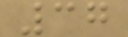37
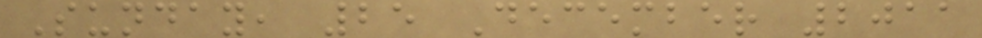Sunday, 25 December 2011
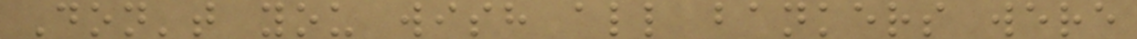Don't you wish all bankers were
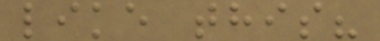like this?
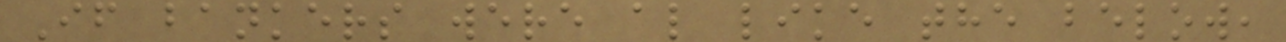If bankers were al like the below,
